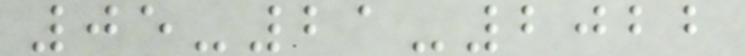05-21-2022
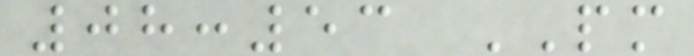08:53 PM
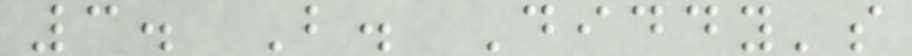3. B. Diddy's
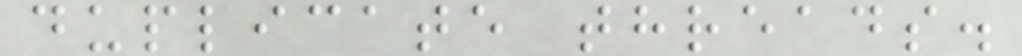duplicate threads.
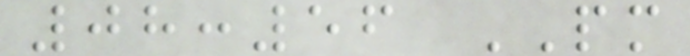08:56 PM
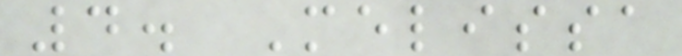4. Melissa
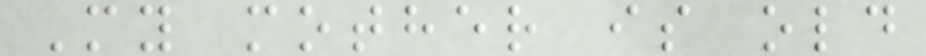My mother is old
